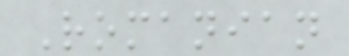Romanian
